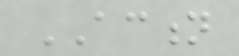ACTION
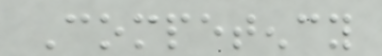Competency
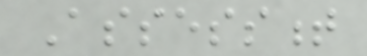Assessment
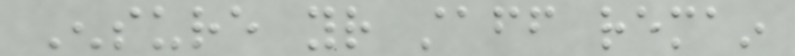Ensure your staff remain
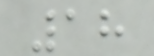18
